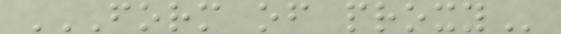FORM OF PROXY
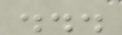...
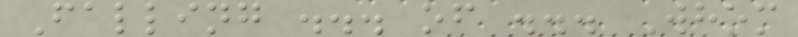Falling ... of ... Whom
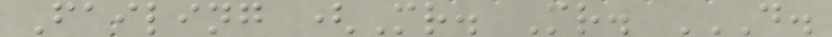Failing (Mr. Mr. D.
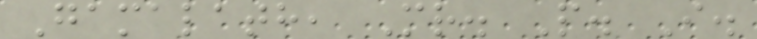Gamalath, Mr. P. I.
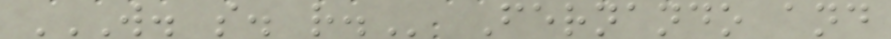W. S. R. Fernando and
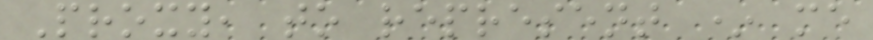Proxy, to represent * me
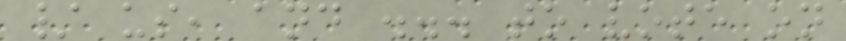/ us, and ... to vote on
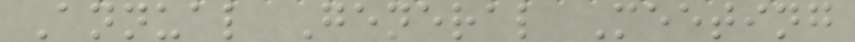Annual General Meeting
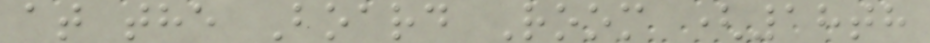at the Board Room (18th
